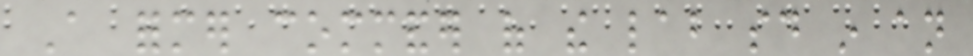A former commander of the lab said in an
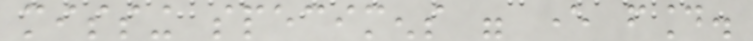missing specimens were ever found.
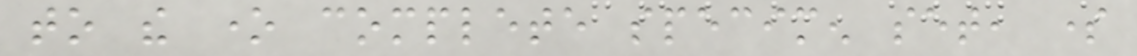to the one complete specimen set, some
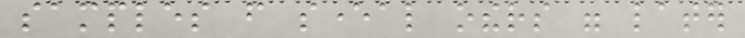samples from several others were later
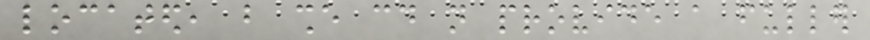located, but she could not provide a fuller
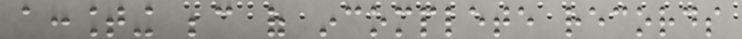accounting because of incomplete records
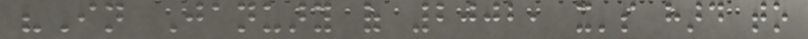"In January of 2002, it's hard to
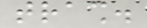trash.
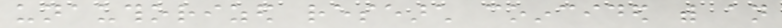unauthorized research coincided with an
